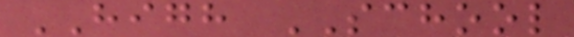HIGH SCHOOL
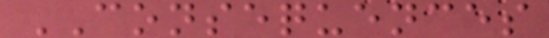CONSEQUENCES
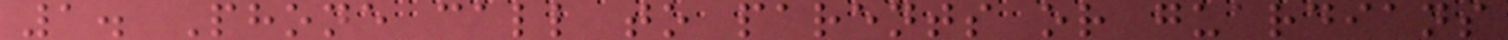1. Phone call to parents or guardians
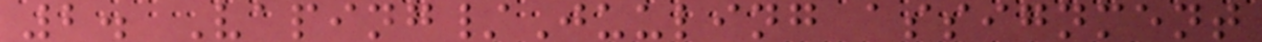2. Vaping/Juuling assignment
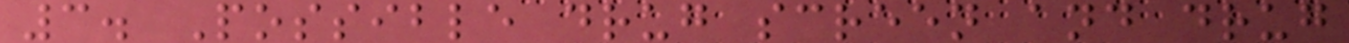3. Possible drug screen and drug
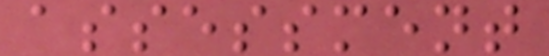assessment
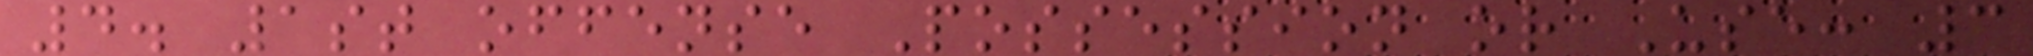4. 1st offense Possession or Use: 3
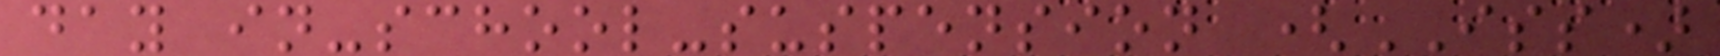day in-school-suspension (ISS)
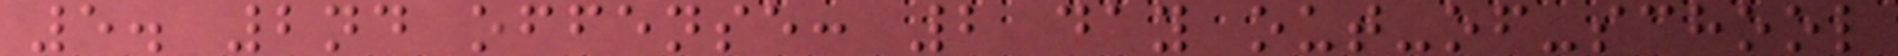5. 2nd offense: 2 day out-of-school
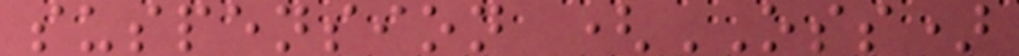suspension (OSS)
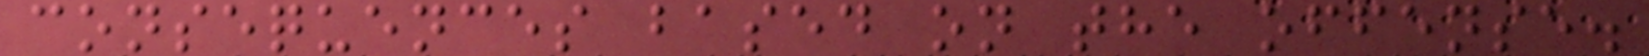consequences based on the offense.
